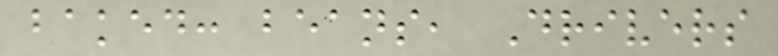baked: beans, Drivers
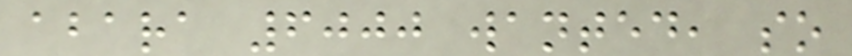abara 6000 wanted, so
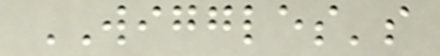WIGGLES's
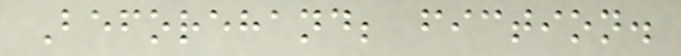Beforehand; fiction.
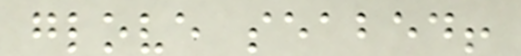glove seabed!
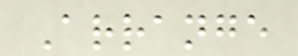Arrange
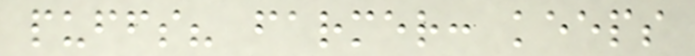puffs? farmer: keeps
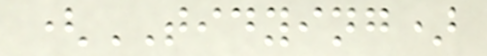(TIDYING)
